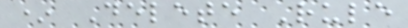* Delete Rule
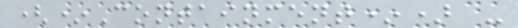(*Containment*) -
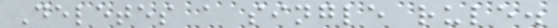Deletes a single rule.
